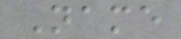Name
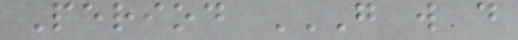Period G W D
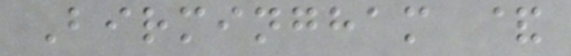Birmingham &
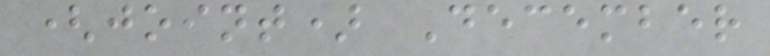(joint) December
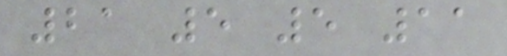21 5 5 11
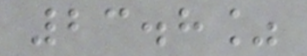23.8%
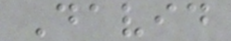David
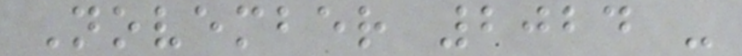November 2024 -
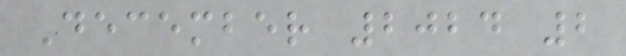December 2024 2
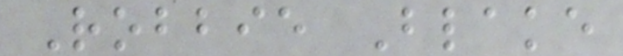Robbie Blake
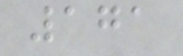171
